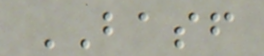BASF
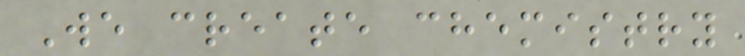We create chemistry
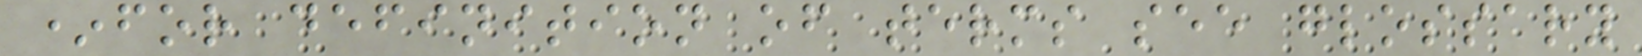*for definition of terms see glossary
